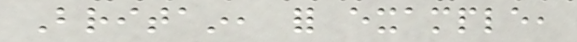Britain, for example,
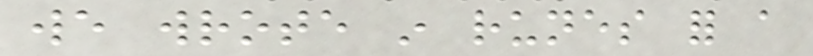we wrote in runes for a
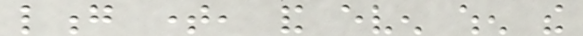long time, and even when the
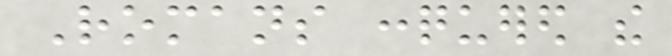Romans conquered the
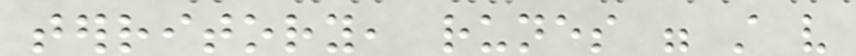territory, runes were still very
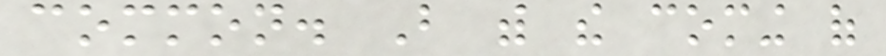common. But with the coming of
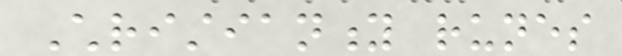Christianity runes
